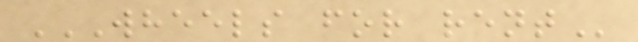WHEELS FOR RENT
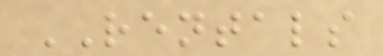RENTALS
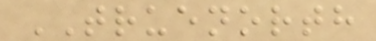TRUENORTH
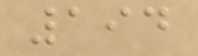194
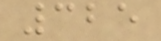325
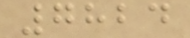7824
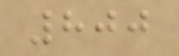800
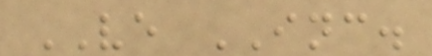VE INC.
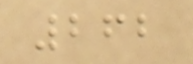262
